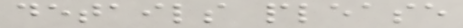details please
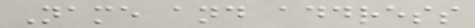Name and address
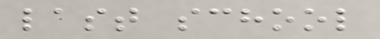last school
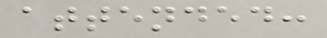attended:
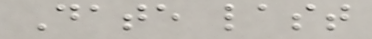Date last
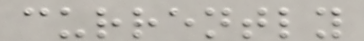currently
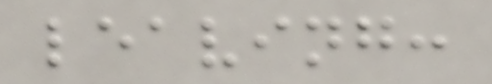leaving:
